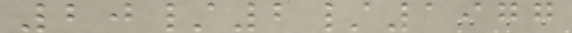20/2/1977
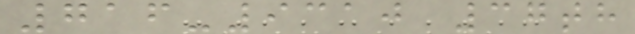716-9310 37th
